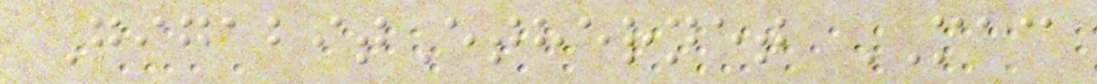GigabitEthernet MAC
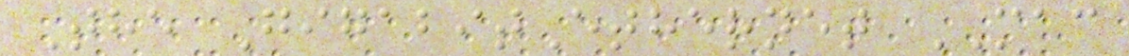The GigabitEthernet MAC
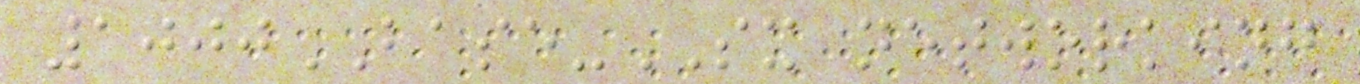1000BASE-SX networking
